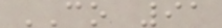CO 91
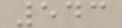543
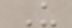U
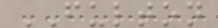FULTON
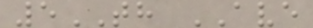5TH AVE
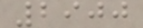2900
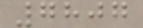7807
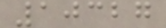10327
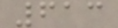613
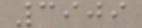3909
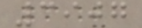3907
